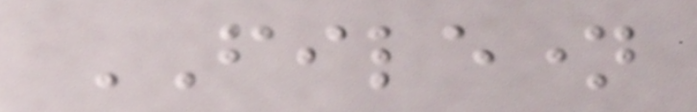FILENAME
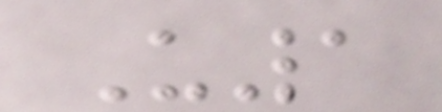U1
